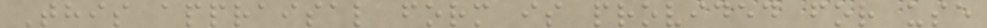This appraisal form is provided for use
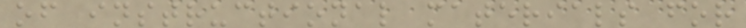of instructional materials for
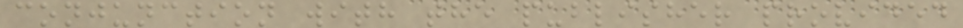conjunction with the publisher provided
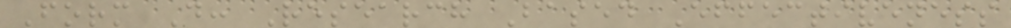Form D: Research Based Effectiveness
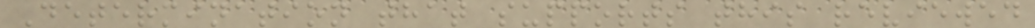Determination that supports this reviewed
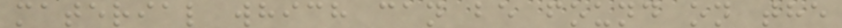material which can be found on the
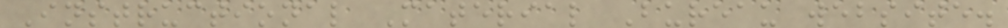Instructional Material Bureau website.
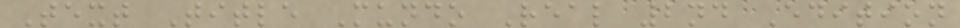Text Title Mundo Real 2nd Edition
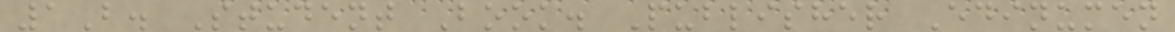1B. Student Book. Publisher Edinumen
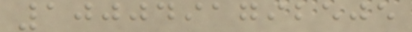1000491792505
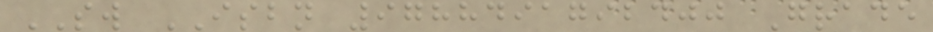SW ISBN 9788491792400 Grade
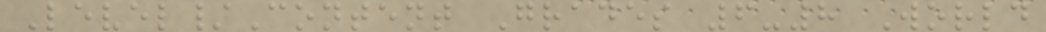Level/Content Grades 6-8 World
